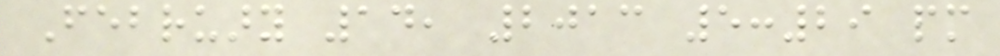February 14, 2013 5:29 pm
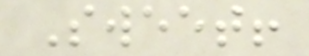Sweet!
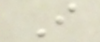I
